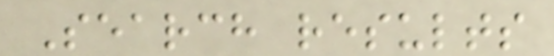Search results
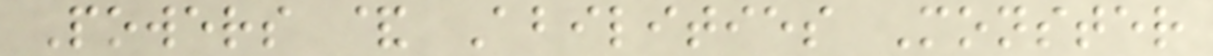Powers & Abilities Monster
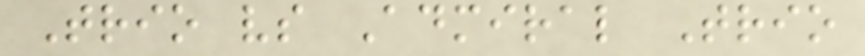Trio vs Admiral Trio
